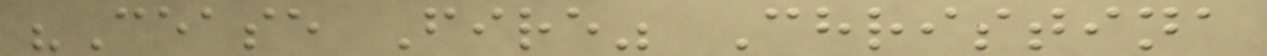"Cease Fire" Christina
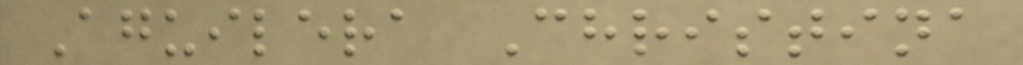Aguilera Christina
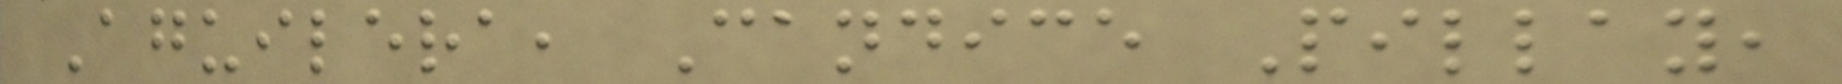Aguilera, Candice Pillay,
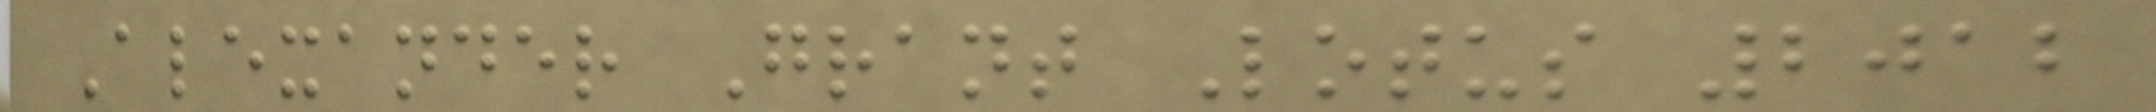Alexander Grant Lotus 2012
